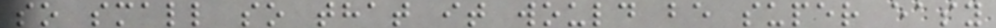so small so that it would be super easy
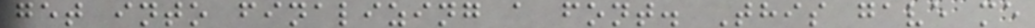get into finalizing a font. This gave me
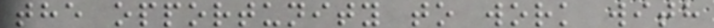the opportunity to work with
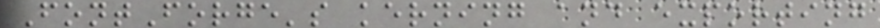FontForge's kerning and exporting
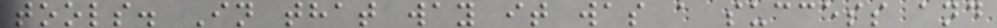tools. In that way it was a success and
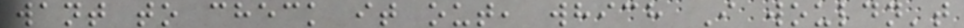want to check it out, which I wouldn't
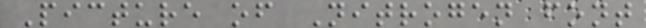Picture of Nitrogen font
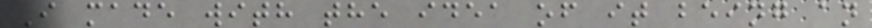I made with the idea of it being an
